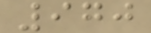970
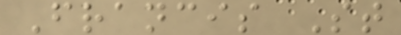Francis St
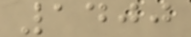1400
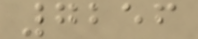7256
